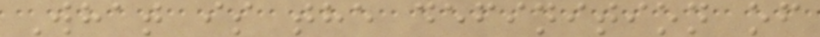What is the definition of
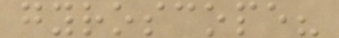gyroscope?
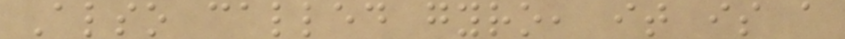Also called gyro, it is a
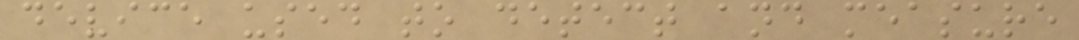device used to detect and measure
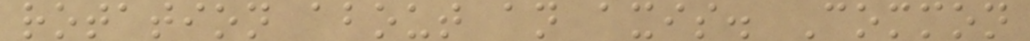rotation about an axis. Common
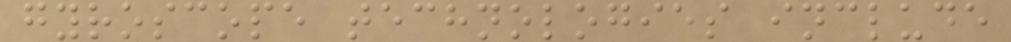gyroscope technologies include
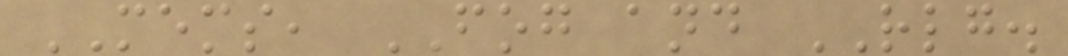MEMS, FOG and RLG.
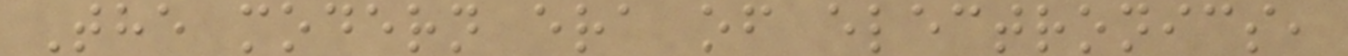The modern era of electronics,
